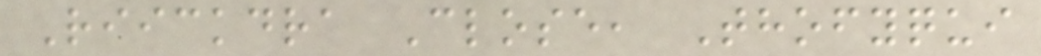Riickdra Close, Thofyqui
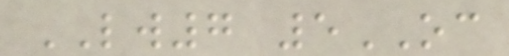LW7 5OC
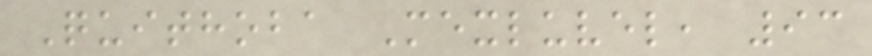Quithoba Mexluvel, 93
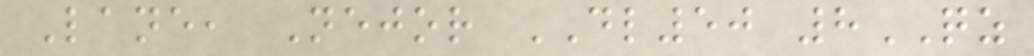Lane, Nejor DL50 8QZ
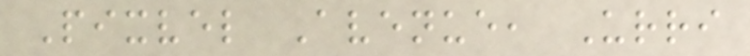Pixvel Avenue, Urri
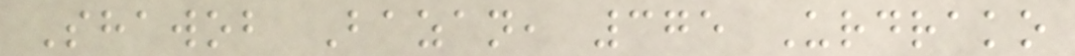Shawob Bazan, 375 Urdrako
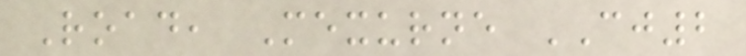Road, Mexurne CJ2
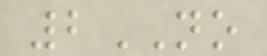2NO
